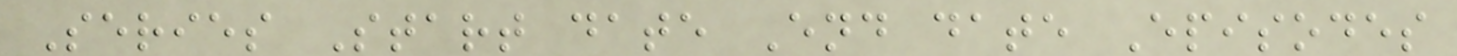Series Start date End date Episodes
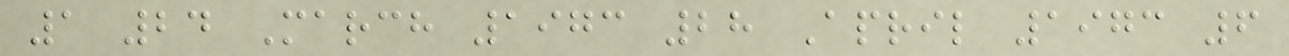1 24 March 1973 28 April 1973 6
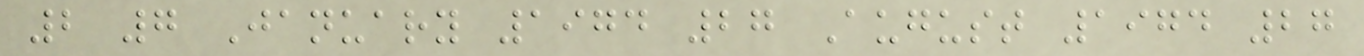2 7 January 1974 27 August 1974 27
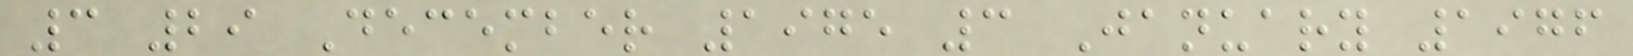3 29 December 1975 3 January 1976
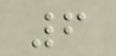6
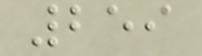259
